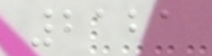2121
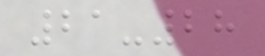21-28
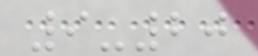9-20
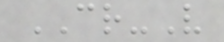CR-V
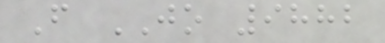F JO 9882
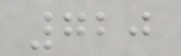720
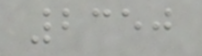2350
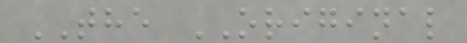THE ORIGINAL
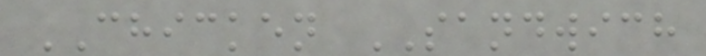CHICKEN SANDWICH
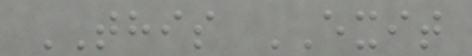THIS EXIT
